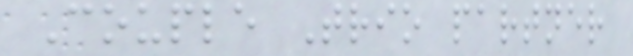Couple Trio partner
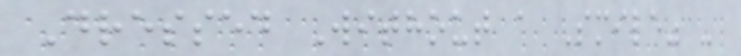Dressed Without a Smile" -
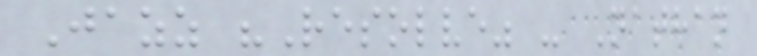Jazz "Resolve" - Nathan
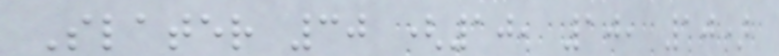Slater 30 (10, 10, 10)
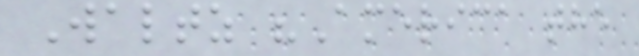Waltz "America the
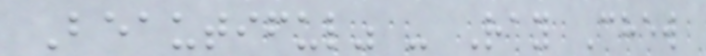Beautiful" - Ray Chew
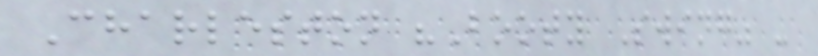Charleston "Booty Swing" -
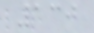130
